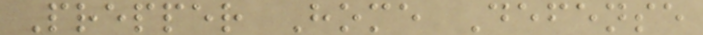Prepper Home Defense
